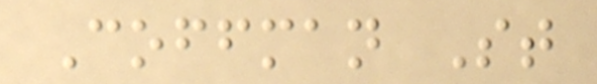Coffman St
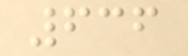636
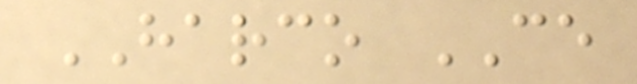HARCO CE
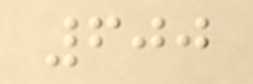600
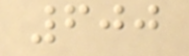600
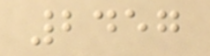2457
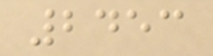2453
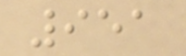951
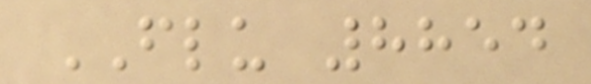FLU 8854
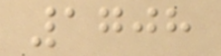1708
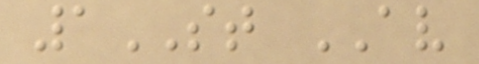1ST AV
